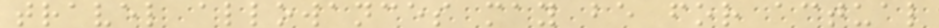travel allowances may be for actual
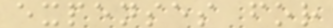expenses for
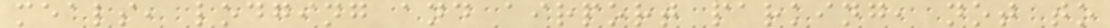meals, lodging and airport parking, not to
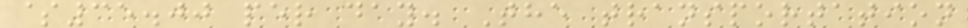$35.00 per day. The transportation
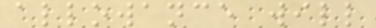allowance will
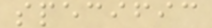specific
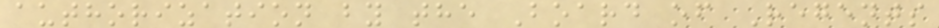authorization by the Board of Regents
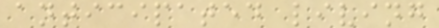anticipated living
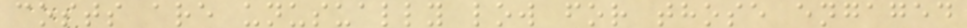costs are unusually low for those engaged
